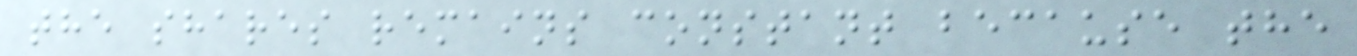the shares remains constant because the
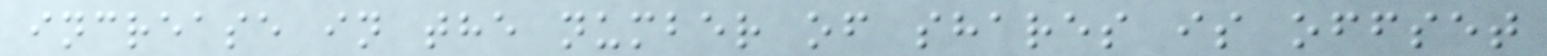increase in the number of shares is offset
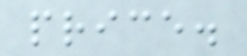price.
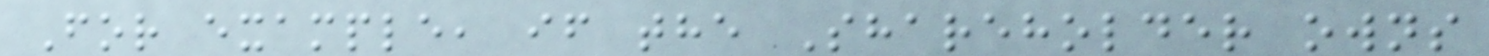For example, if the Shareholder owns
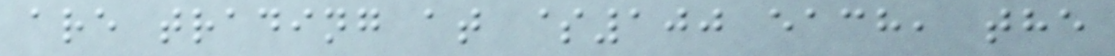are trading at $100 each, the
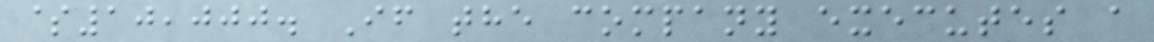$10,000. If the company executes a
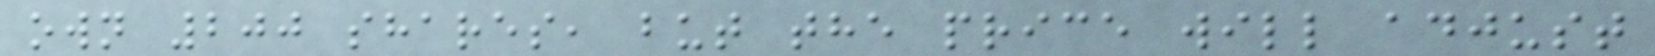own 200 shares, but the price will adjust
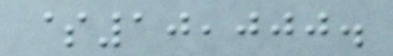$10,000.
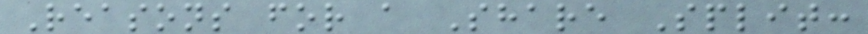Reasons for a Share Split:
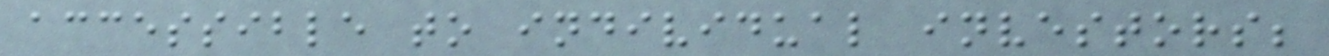accessible to individual investors;
